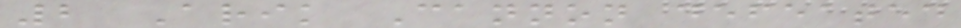2 Arik Cannon defeated
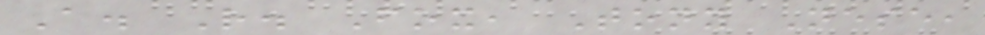A. R. Fox, Tony Nese,
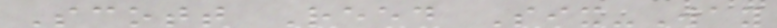Scott Reed Six-Way
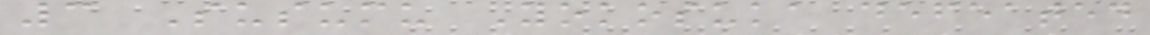3 Susumu Yokosuka defeated
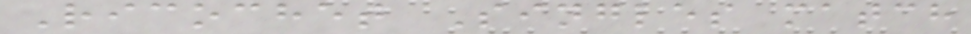Ricochet Singles match
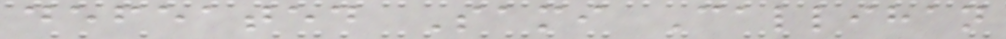defeated Sami Callihan
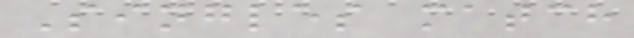Singles match
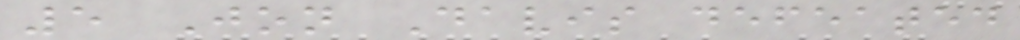5 Jon Davis defeated
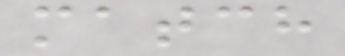match
